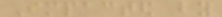Impacted by
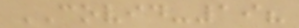COVID-19?
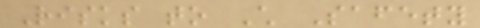Risks to Child Safety
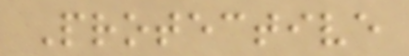Protective
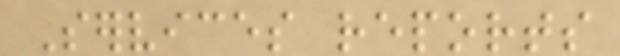Services reports
